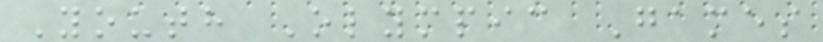Youth Olympic Games
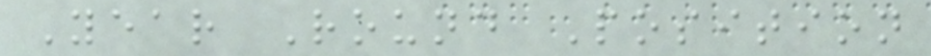Year Round Position
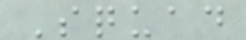Squad
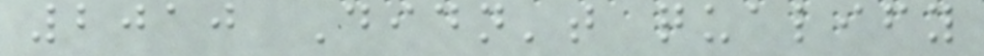2010 Didn't qualify
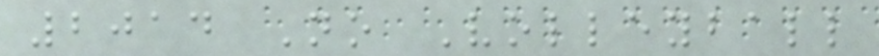2014 No Volleyball
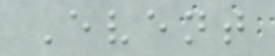Event
